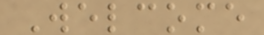Welcome
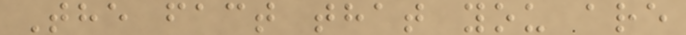The fact that you are
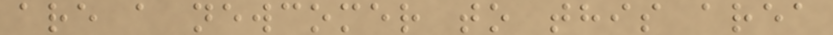are a newcomer to this area
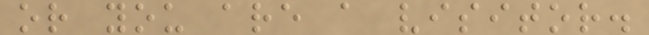or you are a visitor.
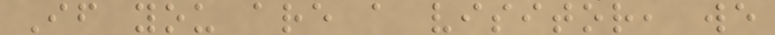If you are a visitor, we
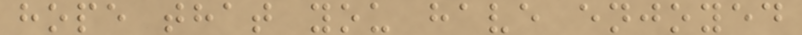hope that you have enjoyed
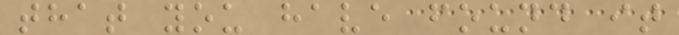that you have found it
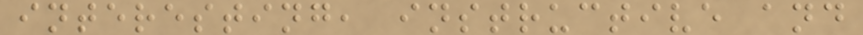interesting, instructive and
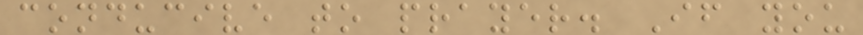conducive to prayer. If you
